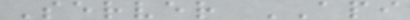Server API
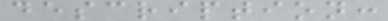description:
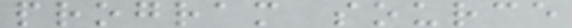program source
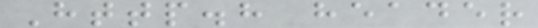Http.h header
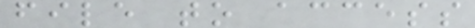file to access
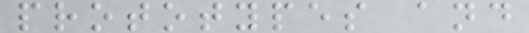prototypes and
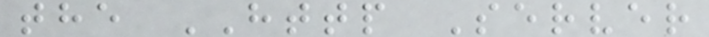the HTTP Server
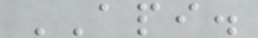API.
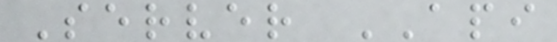Server API
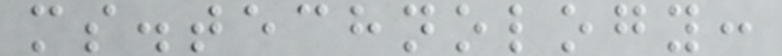ms.technology:
